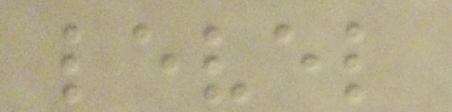level
